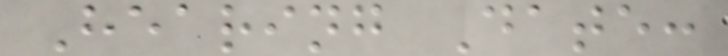Hearing Date:
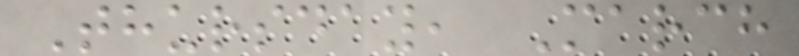Thursday, March
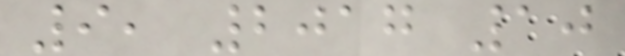9, 2017 10
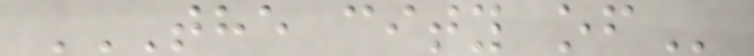THE CITY OF
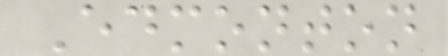Edmonton
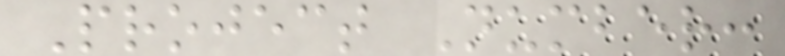Project Number:
